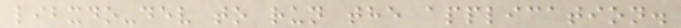libxdo-dev to run the application.
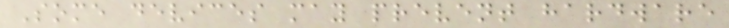Some devices may prevent hardware
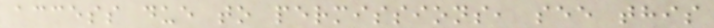access due to permissions, see this
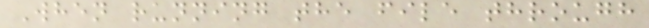When running the file through
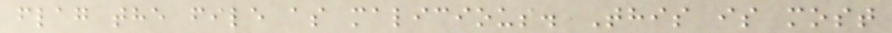flag the file as malicious. This is most
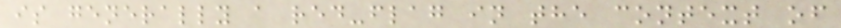is generally a red-flag in the context of
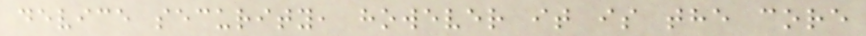device security, however it is the core
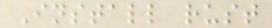Install rust
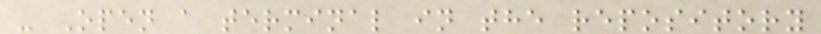- Open a terminal in the repository
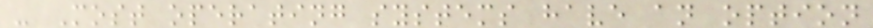- Most operating systems have an option
